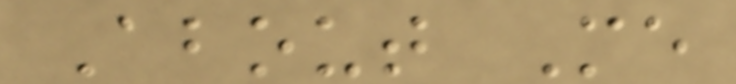About Me
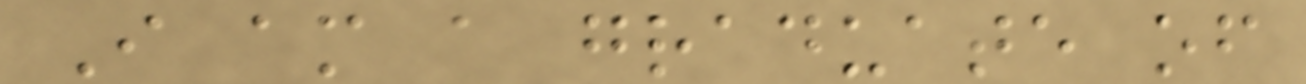I am a graduate of
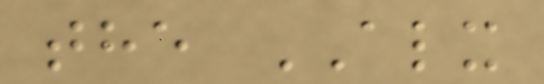the ALX
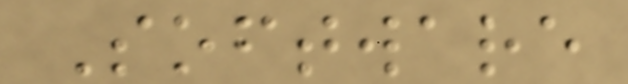Software
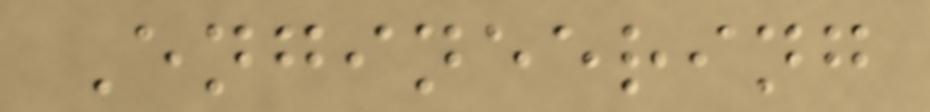Engineering
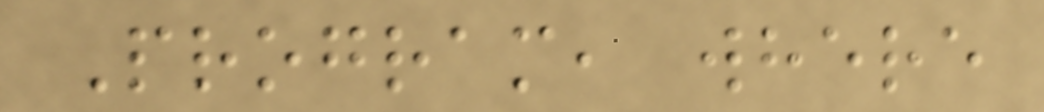Program, where
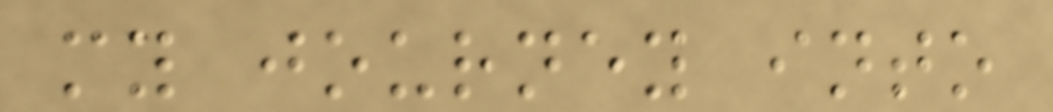my journey into
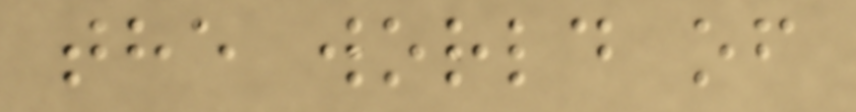the world of
